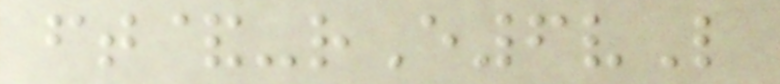ft&-rE6vL
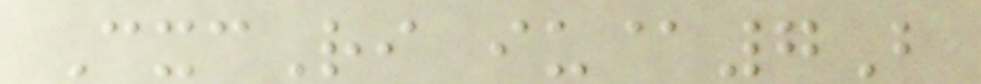CxcRi iu@7B
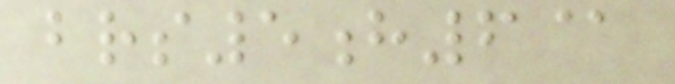brs5h6@
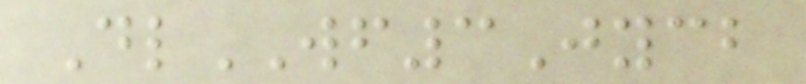DlWF3Jycb
